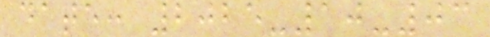date: 2025-10-03
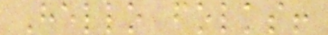Hello folks!
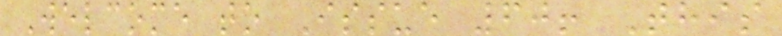Welcome to Issue 60! This
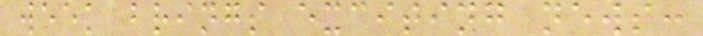week brings exciting news:
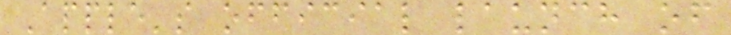Apple's official launch of
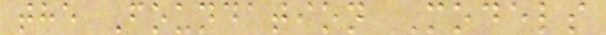the Foundation Models
